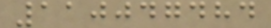110047484
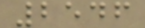2546
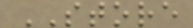STORE
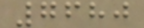7680
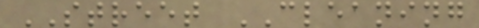STREET CLEANING
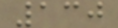130
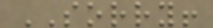SORRY!
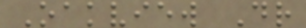Oakview Dr
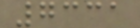7331
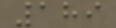189
